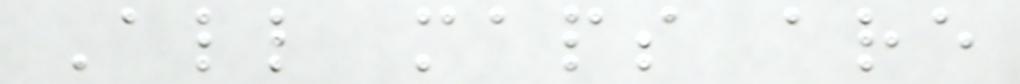All maps are
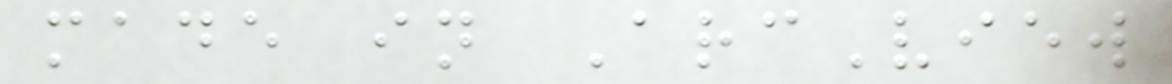made in ArcView
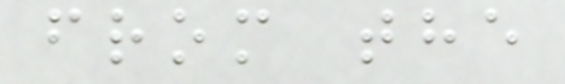from the
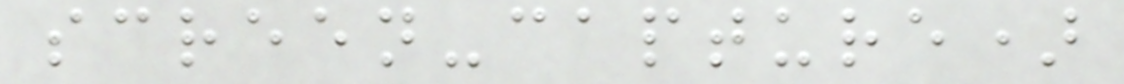screen-capture)
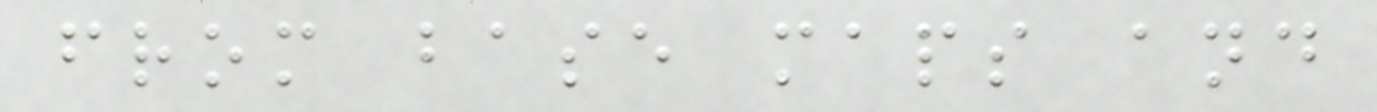from base maps and
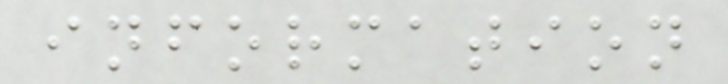information
